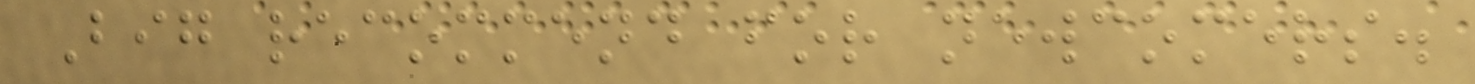Big recommend for newcomers.
